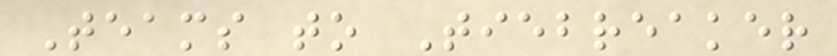Teams to Tiebreaker
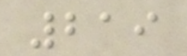219
